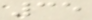35
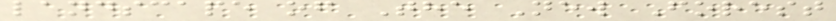landscape of The New Forest
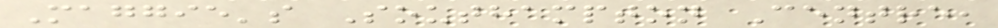Maggie's Southampton Centre,
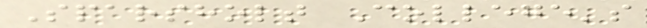Sparsholt College's
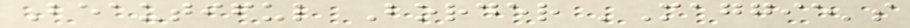Beautiful Border 'Maggie's
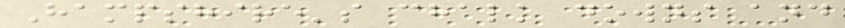Hampshire's chalk downs and
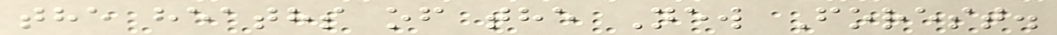the heaths of the New Forest.
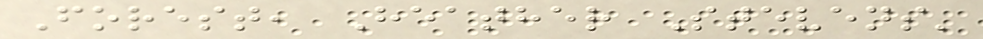Forest, Heather Stevens'
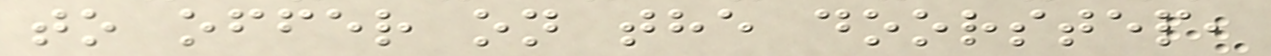to offer on the doorstep,
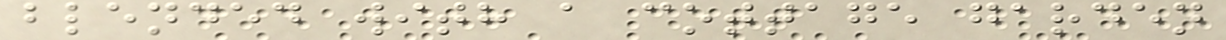blended with a cottage garden
